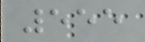555
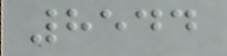8544
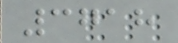3718
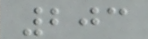203
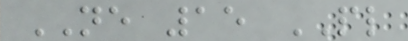NE 15 PL
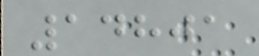14801
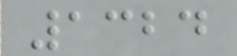1324
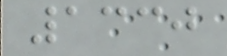1330
